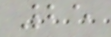25
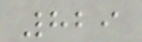829
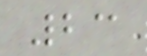23
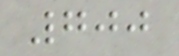700
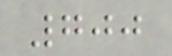700
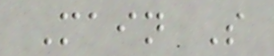Main S
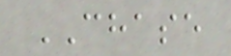CHASE
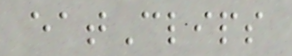eatClips
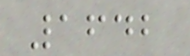1642
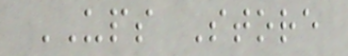UPS Store
